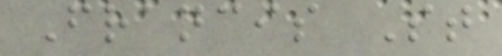Francis St
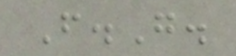F.G.
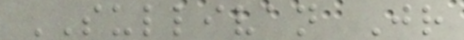SULLIVAN Jr
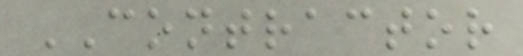CONTRACTOR
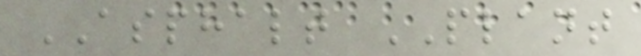ASPHALT PLANT
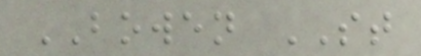BOWEN ST
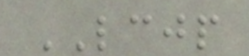LCJP
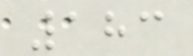183
